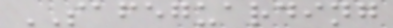SAFEGUARDING
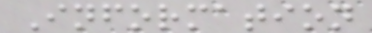Information
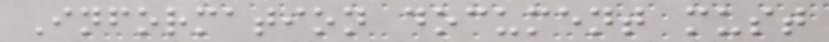Information document must
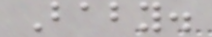Baby.
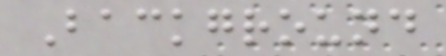Background
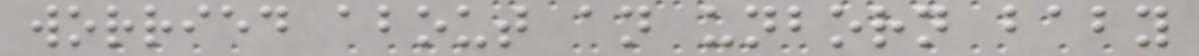worried about an unborn baby
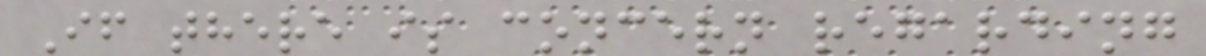If there is concern regarding
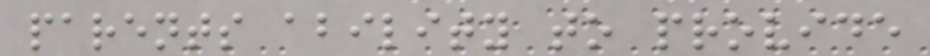parents ability to provide
